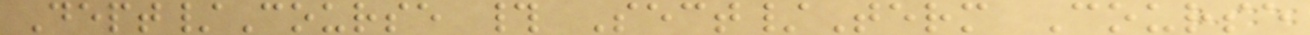Dept/Course # Sect/Term Course
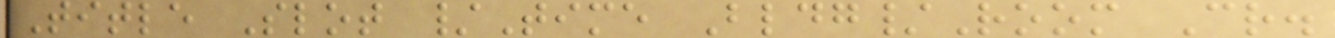Title Slot /Time Bldg/Room Cr.
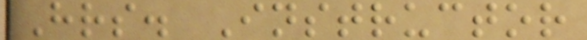Hrs. Instructor
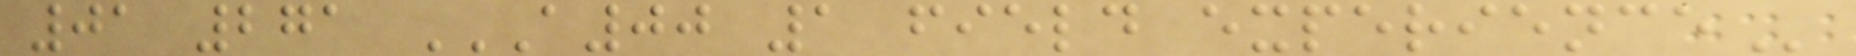01 271 A00 1 FIELD EXPERIENCE
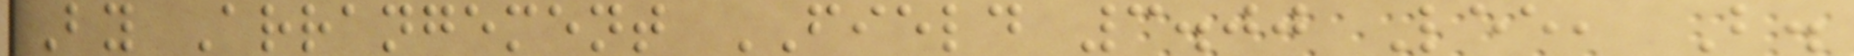By Arrangement FIELD 3.00 Lee, B.
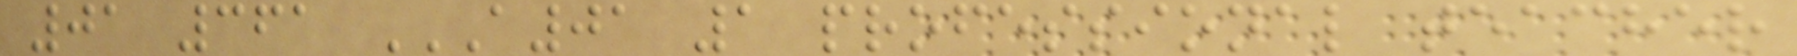01 361 A01 1 PROFESSIONAL TEACHER
